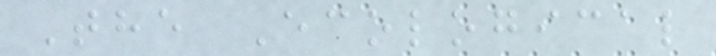The Ecological
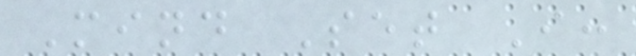Mind Set I:
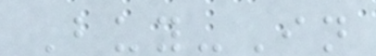Buy-In
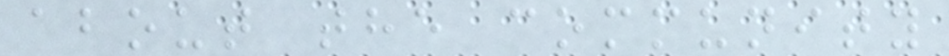about the community
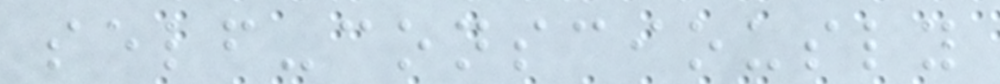self-consciously
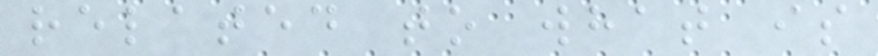related to what is
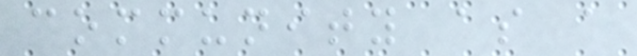community as a
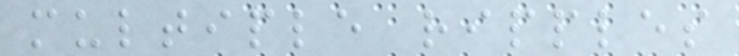multiple ripples
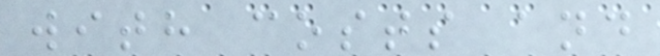with costs and
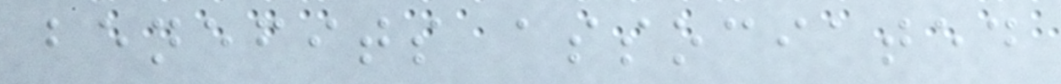benefits associated
